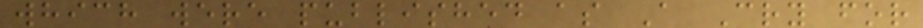which were published as A Cry for
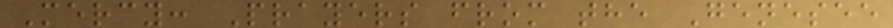Mercy: Prayers from the Genesee
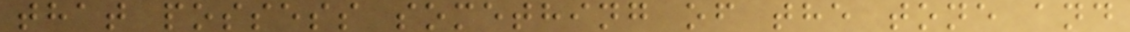that possess something of the tone and
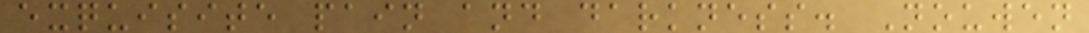exquisite pain and darkness. Nouwen
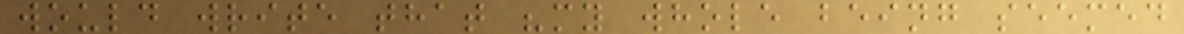would write that "my whole being seemed
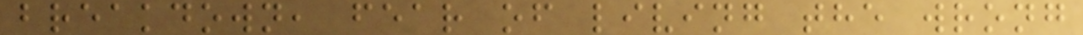breakdown, fear of living the wrong
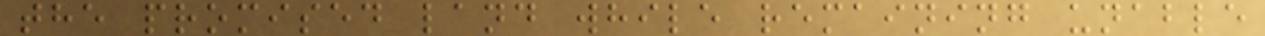the promised land while remaining unable
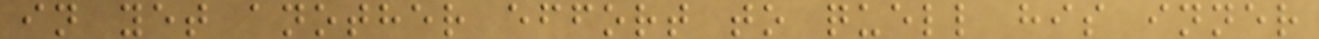in yet another effort to quell his inner
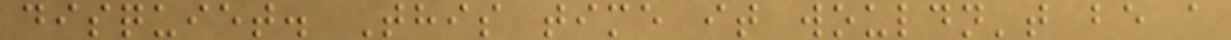disquiet. This time it wouldn't be a
